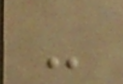-
